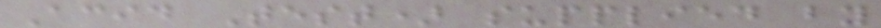Acid Test) supplied by
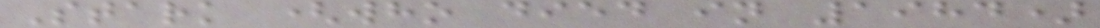Stark (who died in 1984)
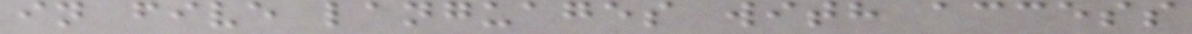in five languages with access
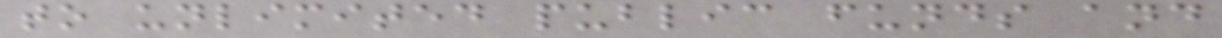to unlimited public funds and
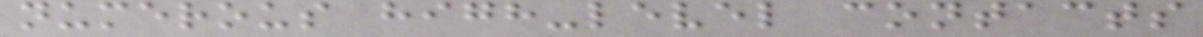numerous high-level contacts
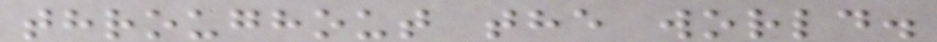throughout the world.
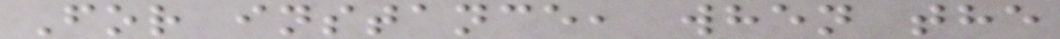For instance, when the
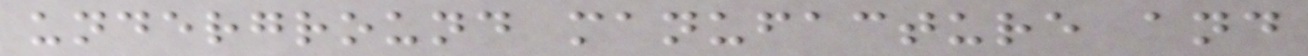underground manufacture and
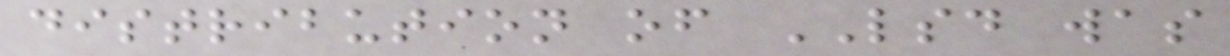distribution of LSD was
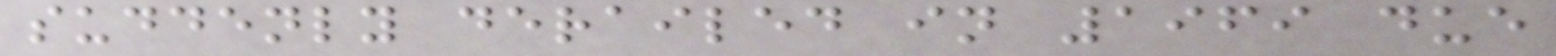suddenly derailed in 1969 due
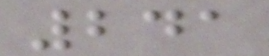241
